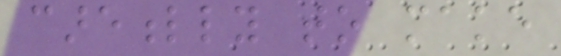carefully to make
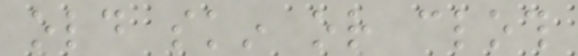old skin or cloth
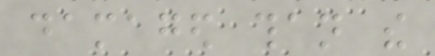damaged than the
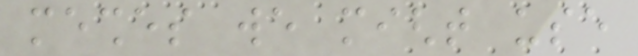meshes we might use
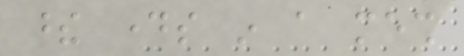these days in a mesh
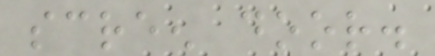screen door.
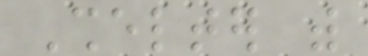Shelter with
